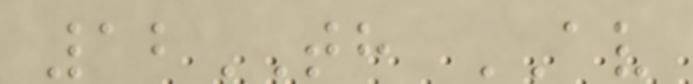12TH AV
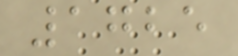1725
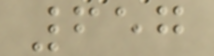657
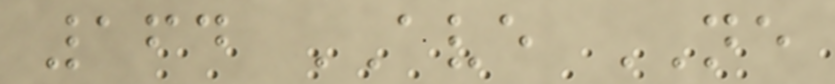164 AVE NE
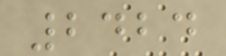2424
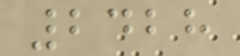2428
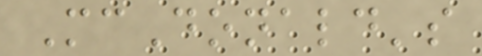McDonald's
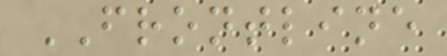FRONTLINE
